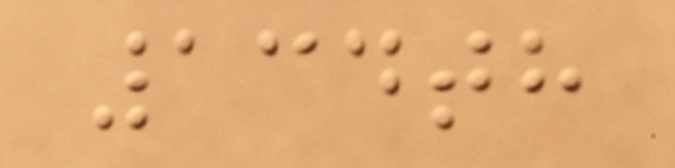134th
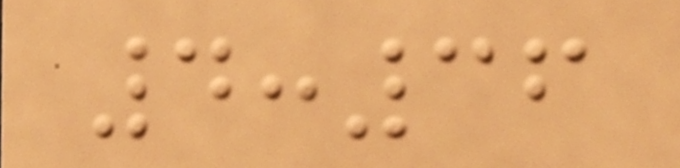4:36
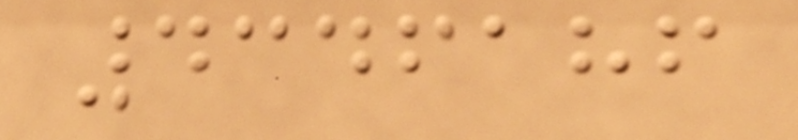4346186
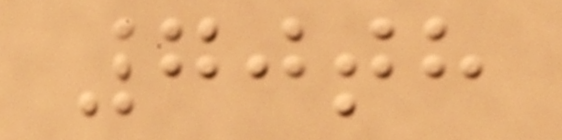70th
